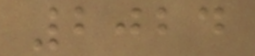2024
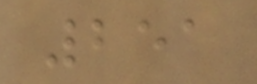251
